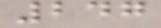247
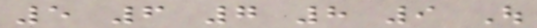5 6 7 8 9 Out
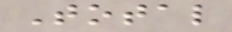Total
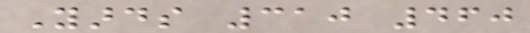Yards 310 460
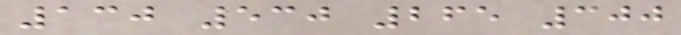130 530 265 300
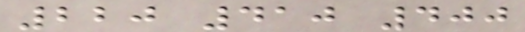220 410 400
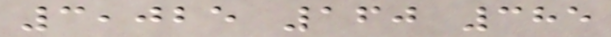3,025 160 385
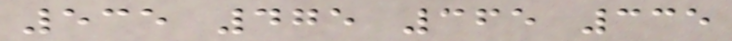535 475 365 335
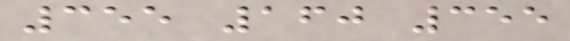355 160 355
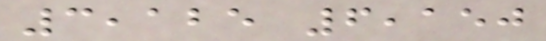3,125 6,150
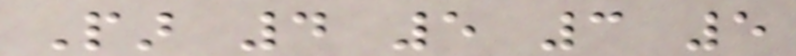Par 4 5 3 5
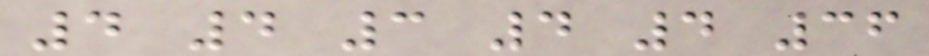4 4 3 4 4 36
